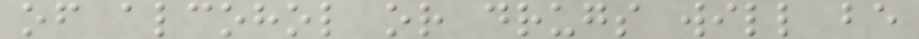of alcohol or drugs will be
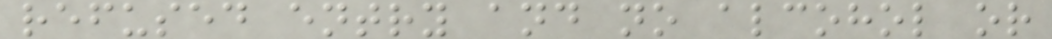refused entry and no alcohol or
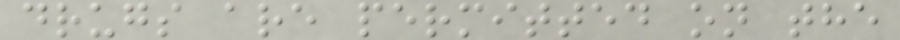drugs are permitted on the
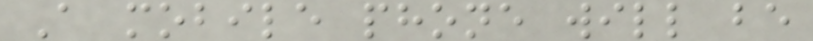A mobile phone will be
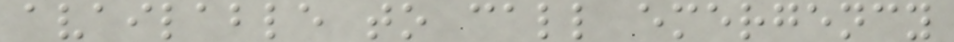available to call emergency
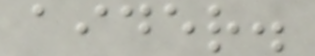aider.
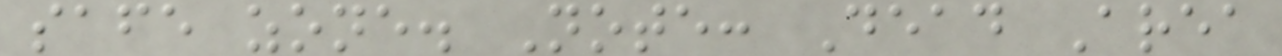safe zone. Note: Dead Area
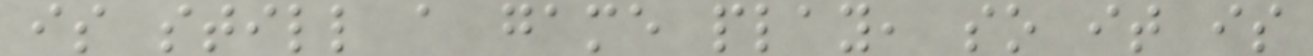is still a game play, so it is
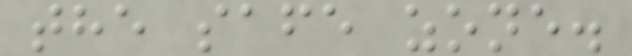the safe zone.
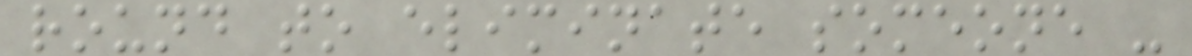round to eliminate someone -
